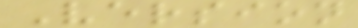Version
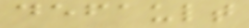default
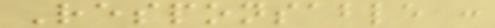Responsable :
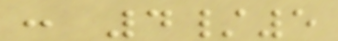: 4/5
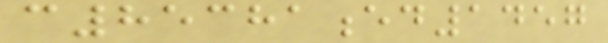c85381ed1457
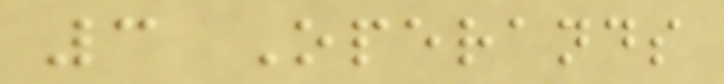3 Operands
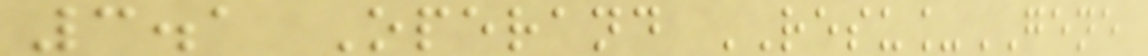3.1 Operand RESU_GENE
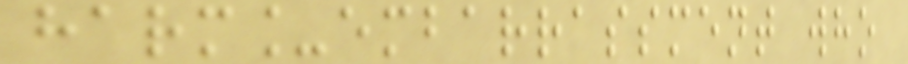harm_embarrassment who
